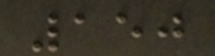150
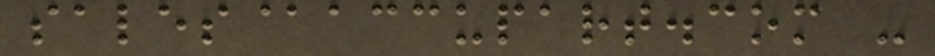sales@accupart.com -
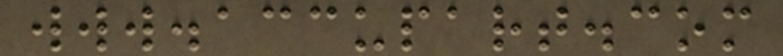www.accupart.com
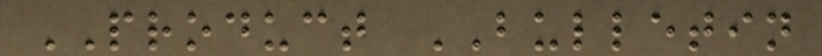PRODUCT BULLETIN
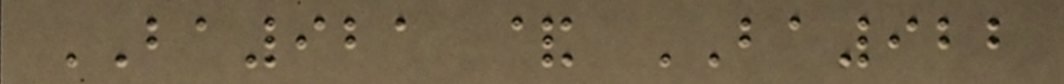BA921 & BA922
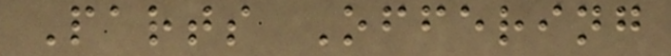Parts Offering
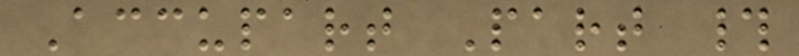Accupart Part #
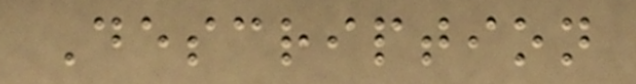Description
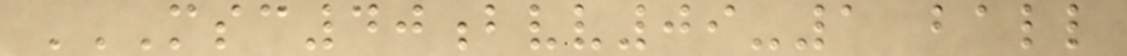MSC40BVV09-1 BALL
